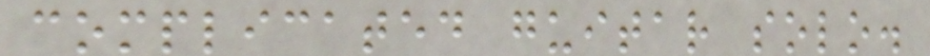complicated guitar solo.
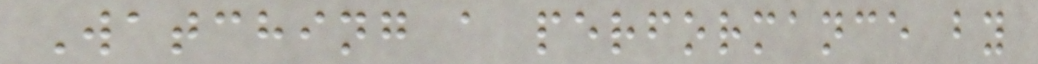Watching a performance by
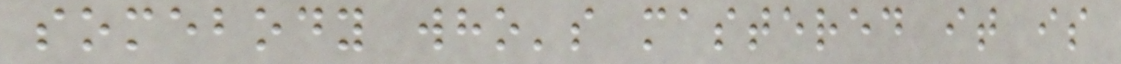somebody who's mastered it is
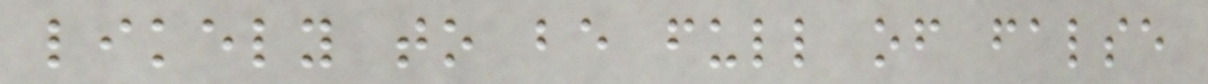likely to be full of false
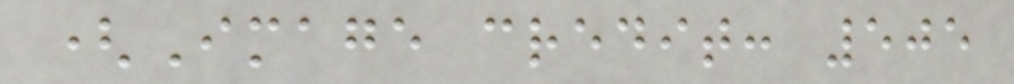(Image credit: 505
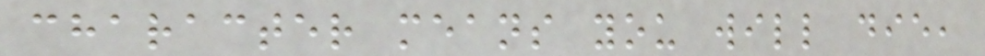character means you will die,
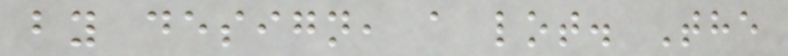by design, a lot. The
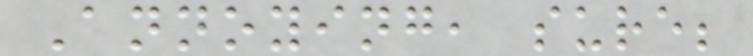Annoying, sure;
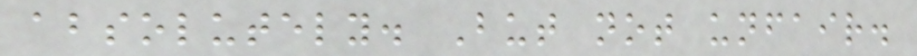absolutely. But not unfair.
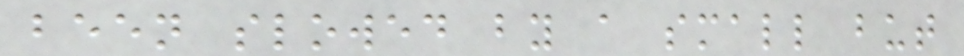been slowed by a small but
